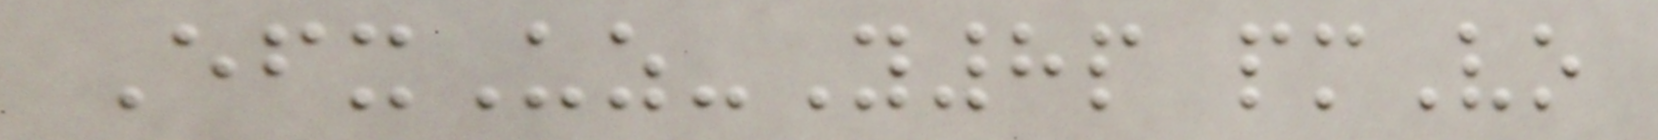EfxUz-Y8p pmVo
